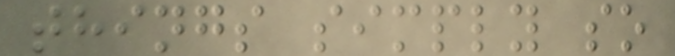things simply so
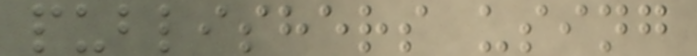publishers using
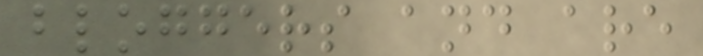bloggers and are
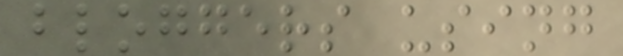bloggers using
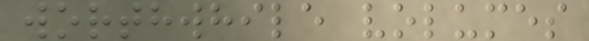worthwhile volumes
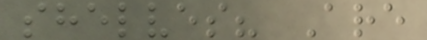shelves? Are
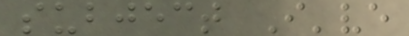subject I've
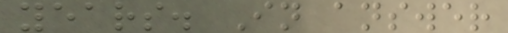years. In answer
